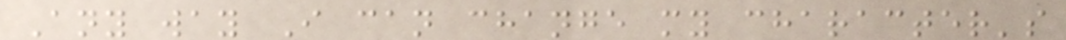Any way I can change my character's
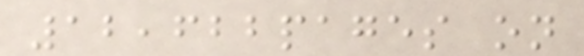12,622pages on
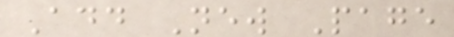Add New Page
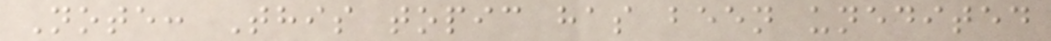Note: This topic has been unedited
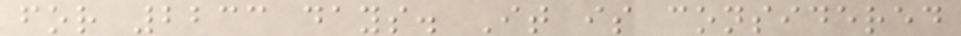for 2233 days. It is considered
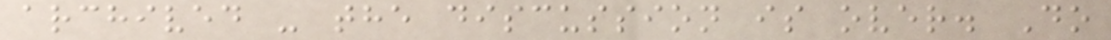archived - the discussion is over. Do
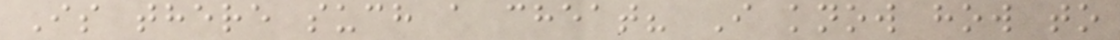Is there such a cheat? I know how to
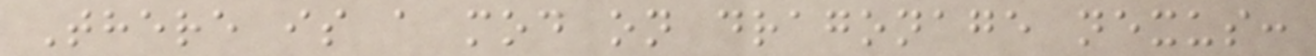There is a mod on dragonage nexus:
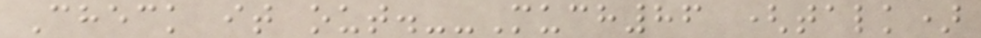Check it out.--Much86 (talk)
